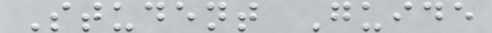Student Guide
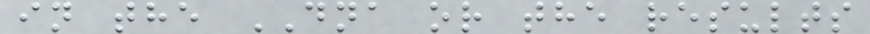in the DNA or the results
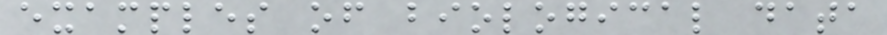examples of biological data
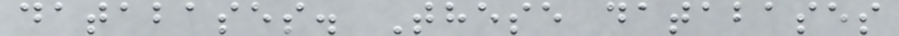databases. These databases
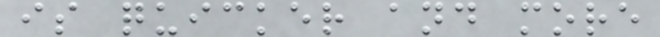is quicker and more
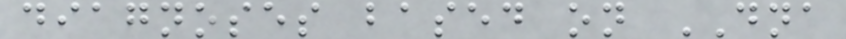diagnoses based on DNA
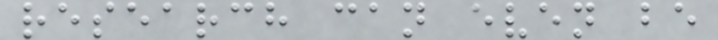research can even be
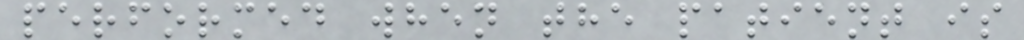performed when the patient is
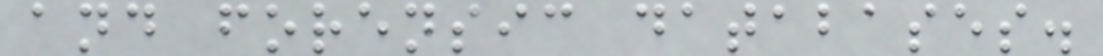and forensic databases.
